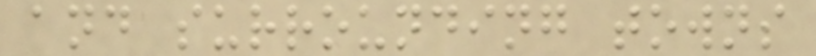and surrounding towns
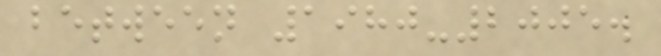between 1980-2005.
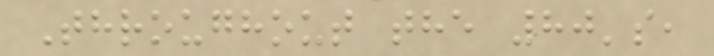Throughout the 80's,
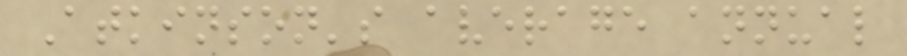Atkinson's average annual
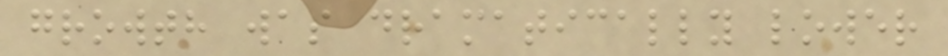growth was dramatically lower
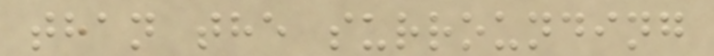than the surrounding
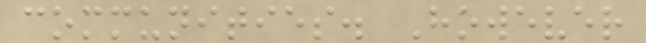communities. However
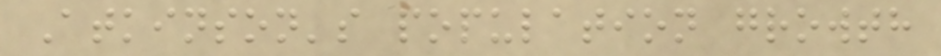Atkinson's population growth
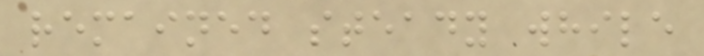remained steady while
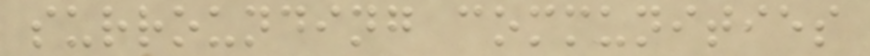surrounding communities
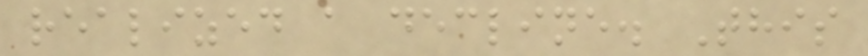realized a decline. This
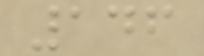146
